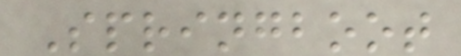Springboot
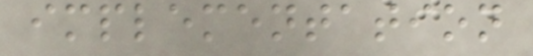implementation
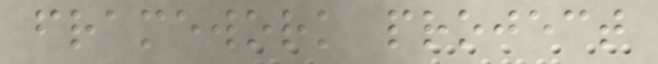framework project
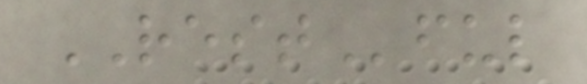RESTful
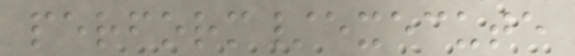perform/execute
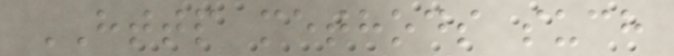HTTP methods such
